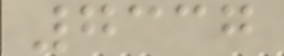7337
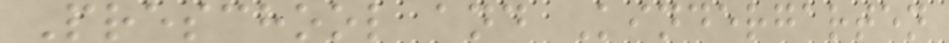Preschool and Kindergarten
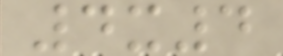4x4
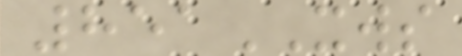851XWS
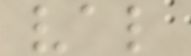val
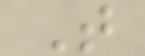T
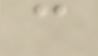c
